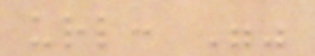url: ""
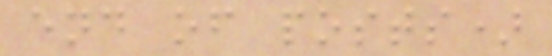end of posts)
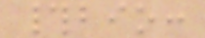#bio:
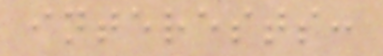interests:
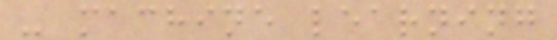- machine learning
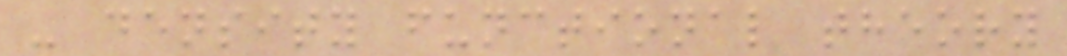- density functional theory
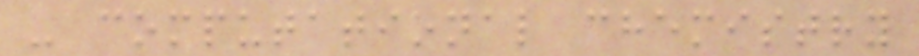- computational chemistry
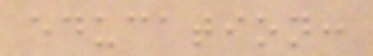education:
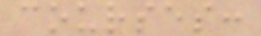courses:
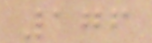176
